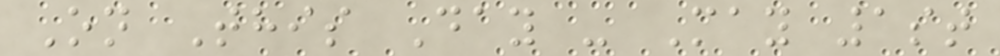On This Day - May 1st
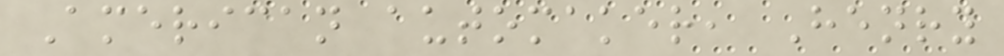American automaker, Henry
